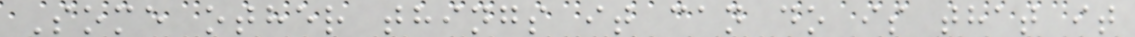Some other things it can do is that it
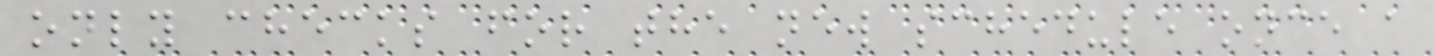only checks for the new schedule once a
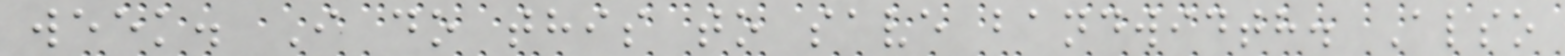week. I do this to save bandwidth. Also
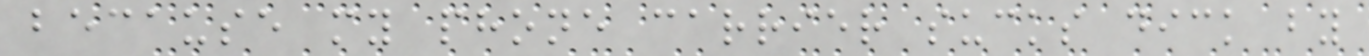because my phone carrier sucks dick by
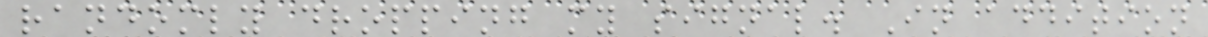randomly dropping my signal. In addition
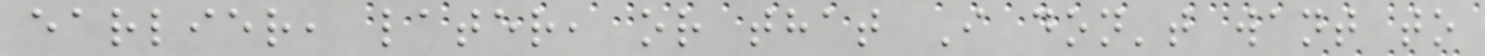earlier, later, or that I don't want to
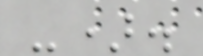-).
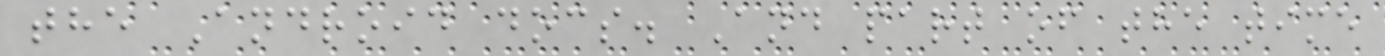the Android docs. And part of the time
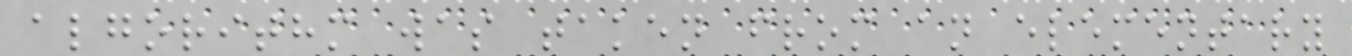algorithm was taken from an elementary
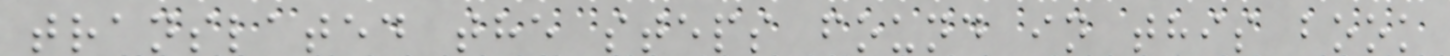translated the steps found in this book
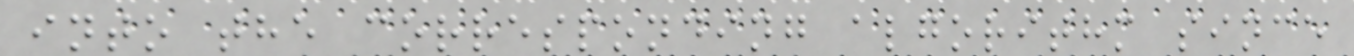into the corresponding algorithm since
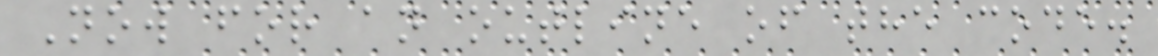Now for an outline of the code.
